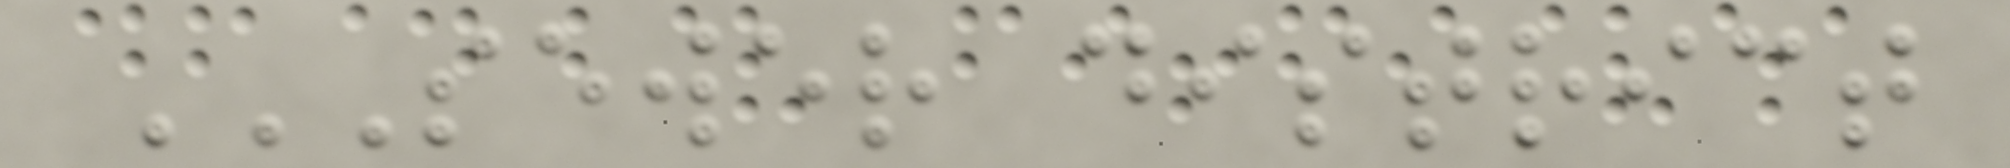SEWER DISTRICT
